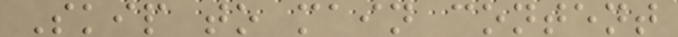Skip to main content
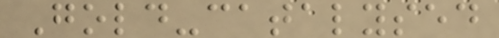Gold-catalysed
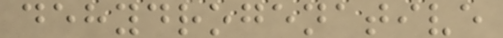dehydrogenative
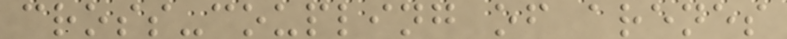cross-coupling of arenes
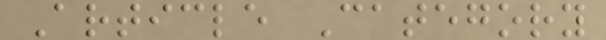Article Category
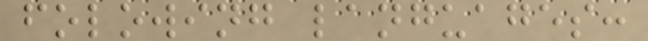folowing languages:
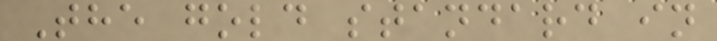The gold standard in
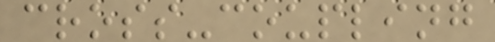cross-coupling
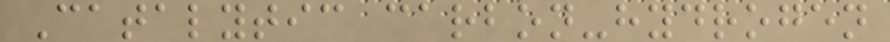Catalytic carbon-hydrogen
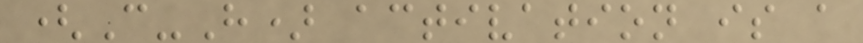(C-H) activation is a
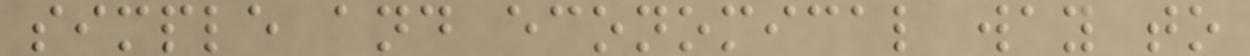simple and economical way to
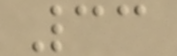33
